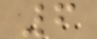6
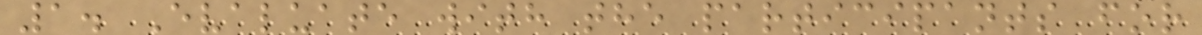1. Evaluate with the participants for
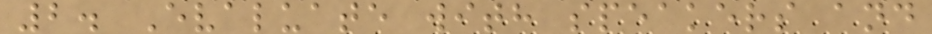2. Evaluate with speakers and
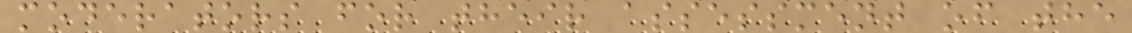moderators for their assessment of the
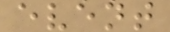event
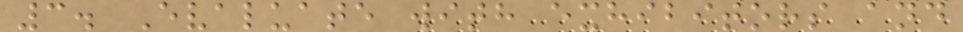3. Evaluate with exhibitors and
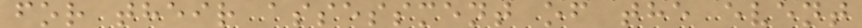for their assessment of the event
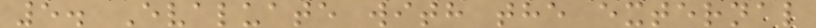5. Evaluate with the external
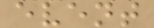event
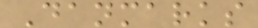Danmarks
